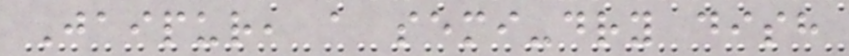Jaipur, a semi-dry dish
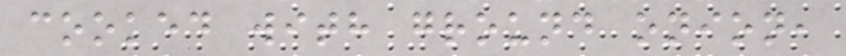cooked with ground onion,
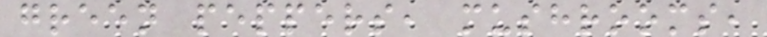green peppers, mushrooms,
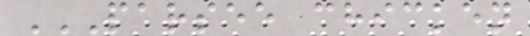PARSEE CHICKEN
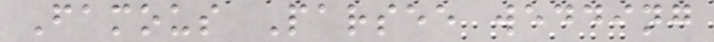Famous Parsee wedding
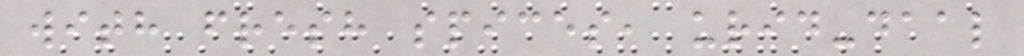with fresh spices, urid-daal
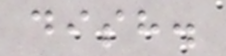dish.
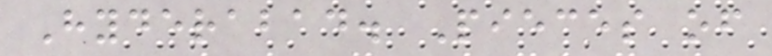Hyderabad. Pieces of
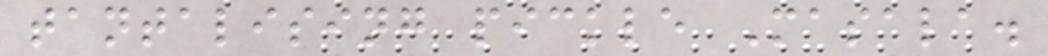tantalising pickle Masala.
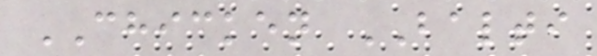CHICKEN BALTI
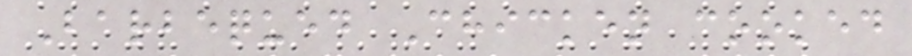Barbequed Chicken cooked
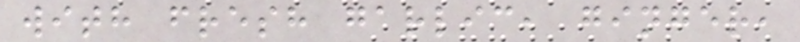with fresh garlic, ginger,
